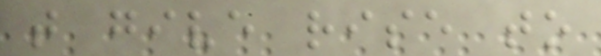that give rise to
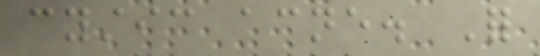cystic acne. For
